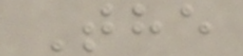The
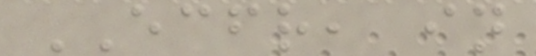ECFR, in
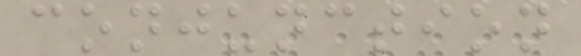conjunction
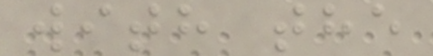with the
